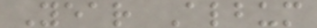Year Album
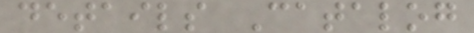details Catalog
